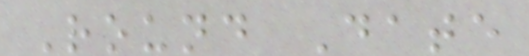Round Date
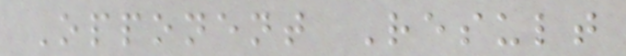Opponent Result
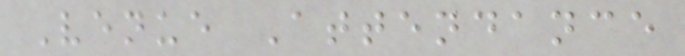Venue Attendance
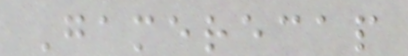Gamerecap
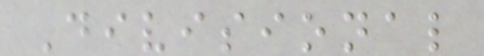Divisional
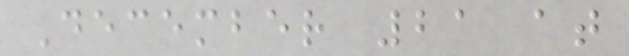December 21 at
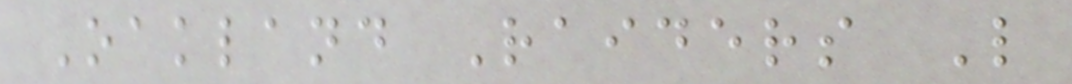Oakland Raiders L
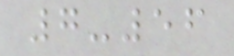7-56
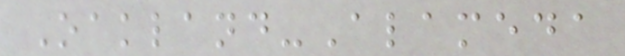Oakland-Alameda
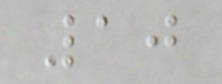10
